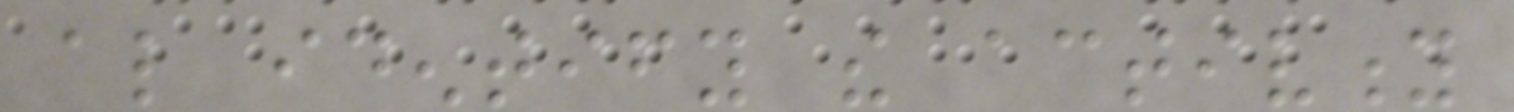also identify the activity
